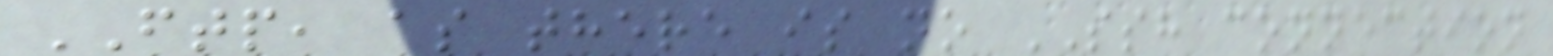FTP, as there is no SSH connection
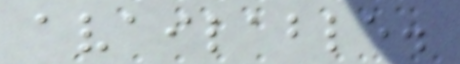available.
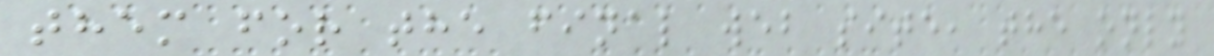them for the final web site, the only
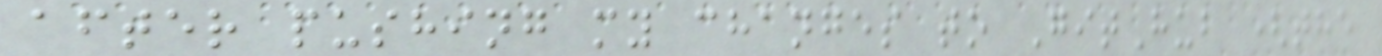after pushing my changes to GitHub (the
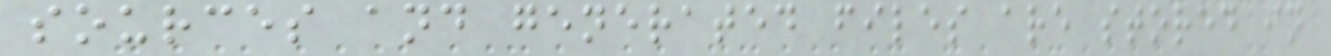sources and generated files are stored in
